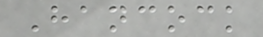Hancock
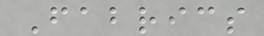Fabrics
